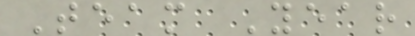Team Year
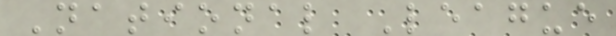National League
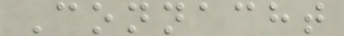Connacht
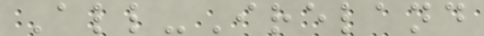All-Ireland
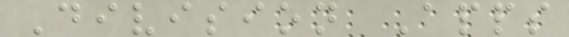Division Apps
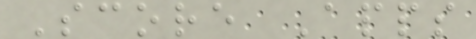Score Apps
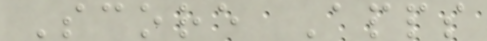Score Apps
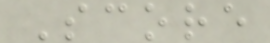Score
